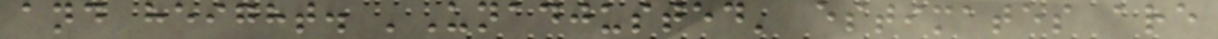and height. 'Unadjusted' estimates are
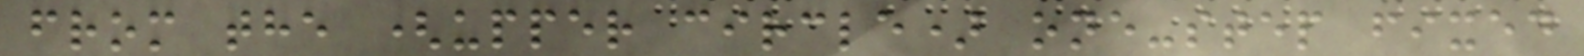from the (upper circle) one-step fixed
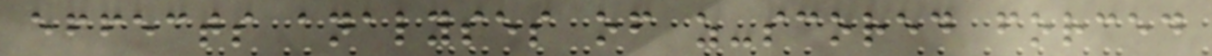effects analyses of z-scored forced
